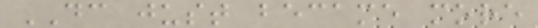DC just became more
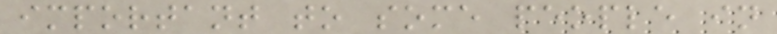important to some people in
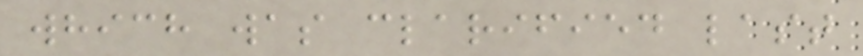which was clarified last
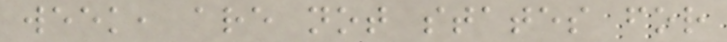week, are not states for
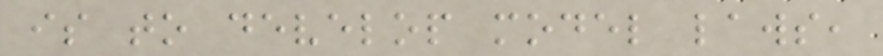is to develop model laws,
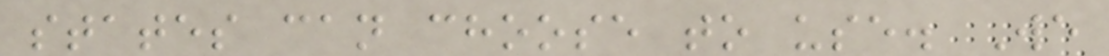states can choose to use. We
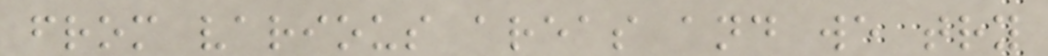from various areas and we try
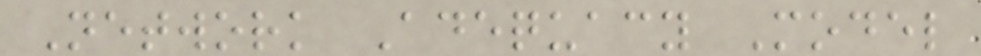Network Adequacy Model
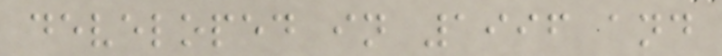developed in 1996 and
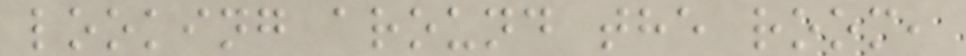looking around the room,
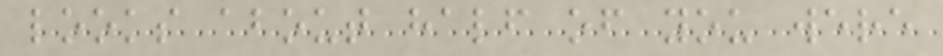looks about half of you were
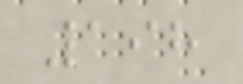198
